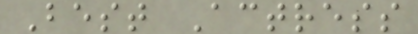Best Actress
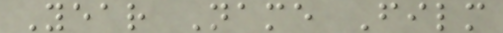Year Name Film
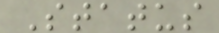Status
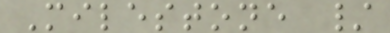Milestone /
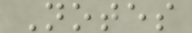Notes
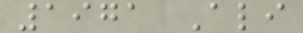1971 Ali
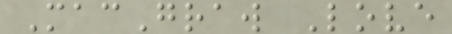MacGraw Love
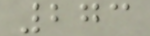273
